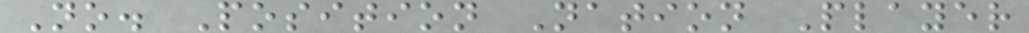No. Position Nation Player
